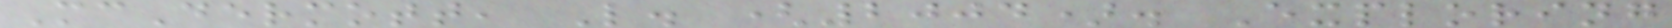McDermott, L. (2004). Exploring
